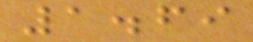1.69
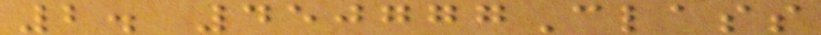2. 450777Class
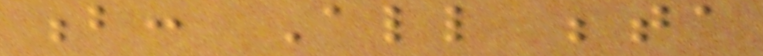b: All beta
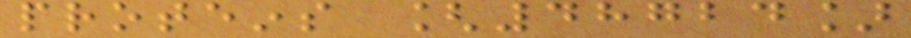proteins [48724]
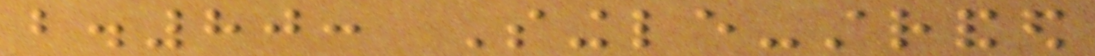b.80: Single-stranded
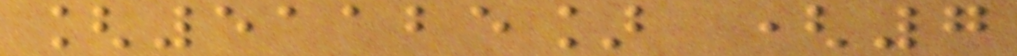[51125] (7
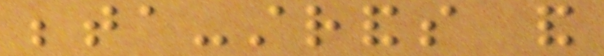beta-strands and
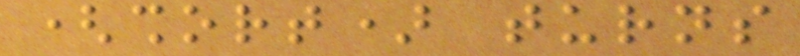(short) turns
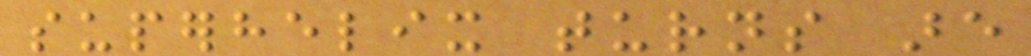superhelix turns are
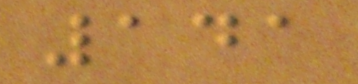141
